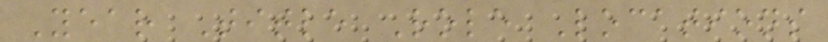Year Title Role Locations
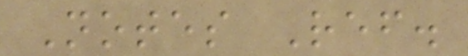Notes Ref.
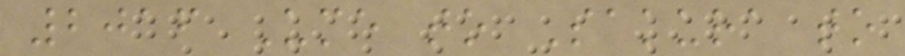2016 Ume to Sakura to
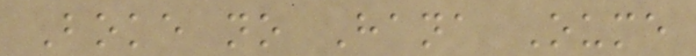Boke no Hana Oume
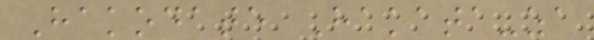Hakodate Hakata-za
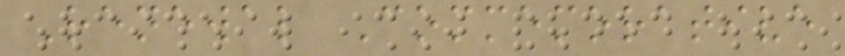Renewal Commemorative
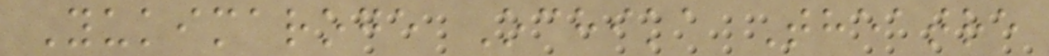Yukimaroge Ochika Theatre
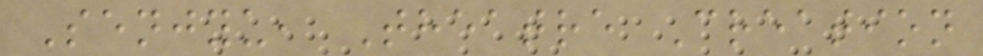Senjyu, Theatre Creation
